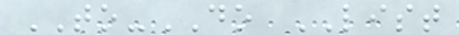TO-DO LIST
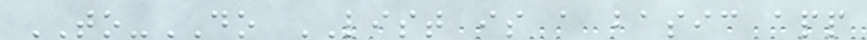TO-DO LIST is a basic app
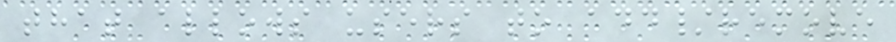that allows users to add/remove
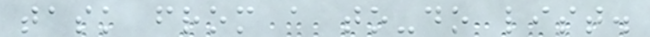task from a to-do list.
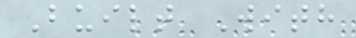Built With
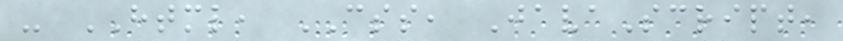- HTML, CSS, JavaScript,
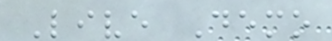Live Demo
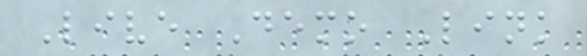Live Demo Link
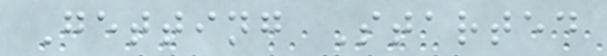Getting Started
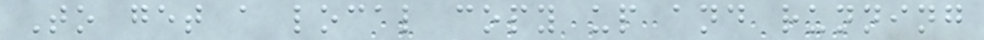To get a local copy up and running
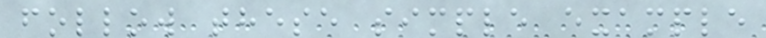follow these simple example
